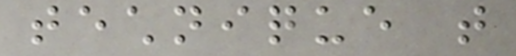technique that
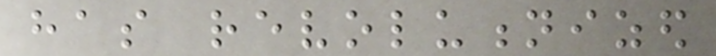has revolutionized
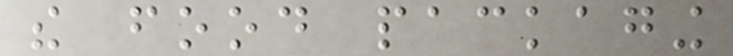the food packaging
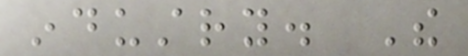industry. The
